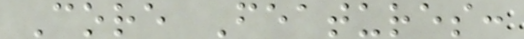Core Features:
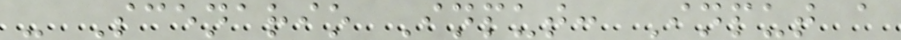- Scenario Input: Input a
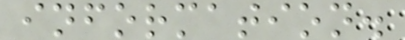information.
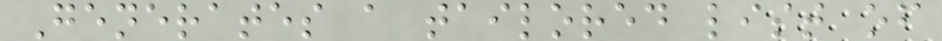Generates a tailored list of
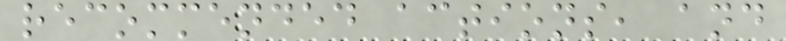recommended actions, and
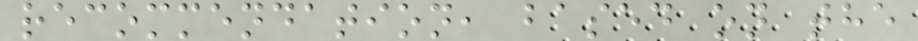recommendation, based on the
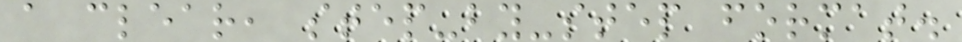a clear, step-by-step format.
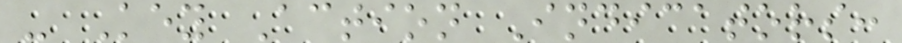- Key Action Indicators:
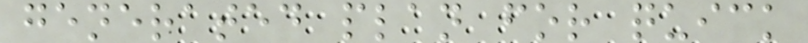generated plan for quick
